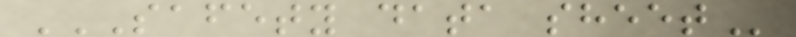SAFETY DATA SHEET
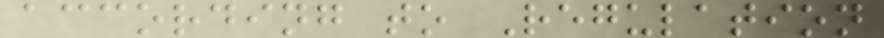according to Regulation
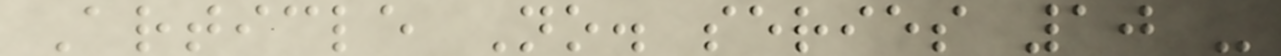Article No. series 10 -
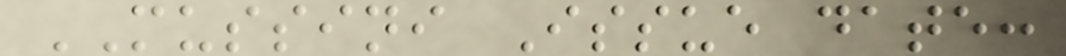MUSSINI Issue date:
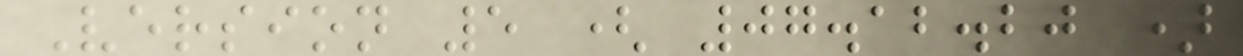Version 5 ( 07.12.20 )
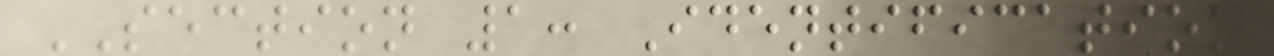SECTION 1: Identification
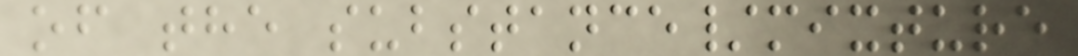of the substance/mixture
